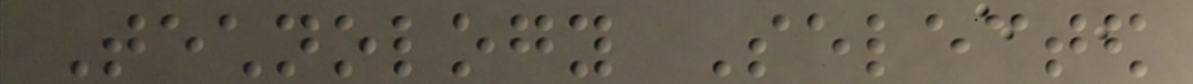Technology Selected
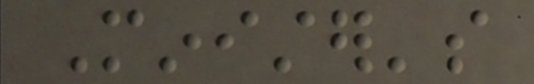Minister's
